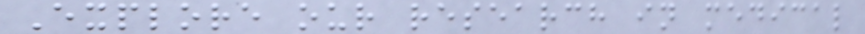Explore our research in medical
